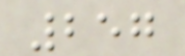257
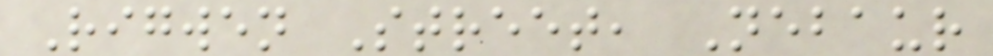Rigwen Street, Nebaur
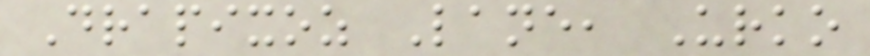Drapixoz Lane, Urko
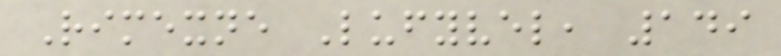Rimexne Lufyvel, 149
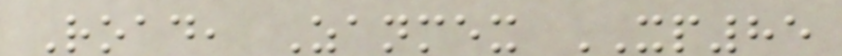Road, Zanmex XP85
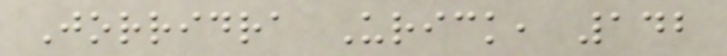Jorridra Urick, 142
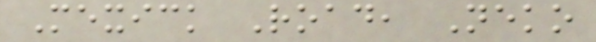Mexick Road, Neko
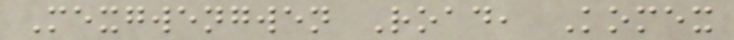Mexgwengwen Road, Komex
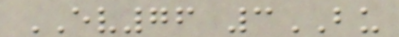EV76 3BU
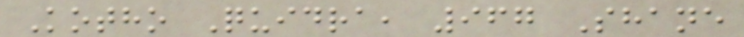Kotho Quidra, 967 Shane
